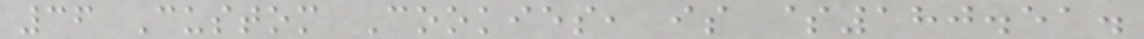36 Custom Cookies, is $180.51.
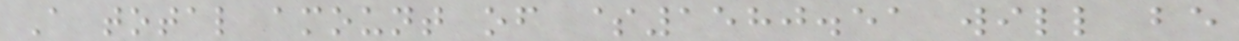A total amount of $1580.51 will be
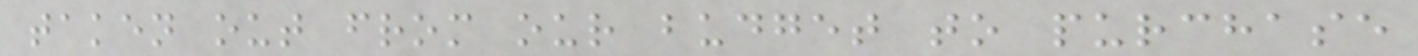taken out from our budget to purchase
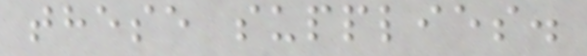these supplies.
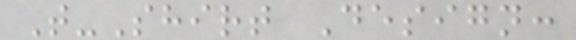T-Shirt Design:
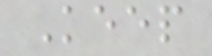Keep
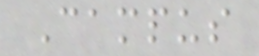Campus
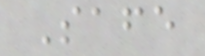Safe
